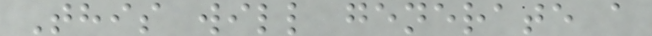This will generate a
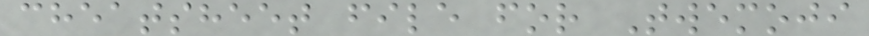cheatsheet file for Twemoji
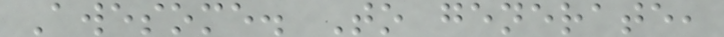Awesome. To generate,
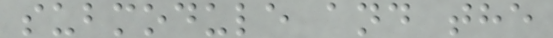submodule and the
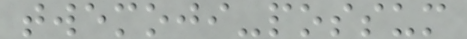twemoji-possum
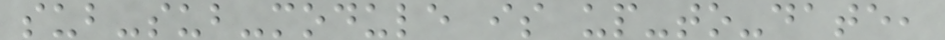sub-sub-module is up-to-date,
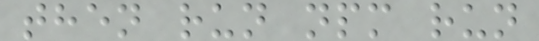then run npm run
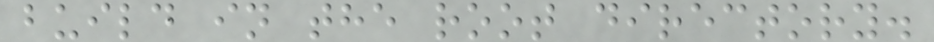build in the root directory.
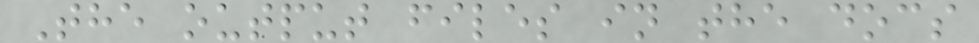The output files in the docs
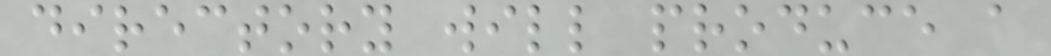directory will produce a
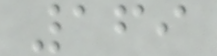169
